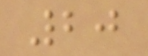20
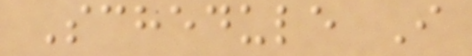Schedule I
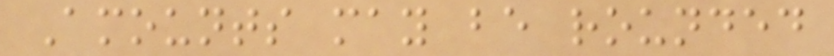Amounts may be rounded
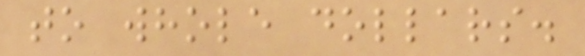to whole dollars.
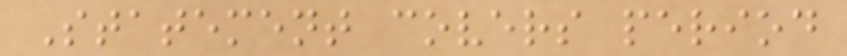Statement covers period
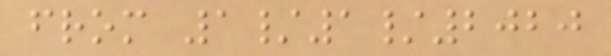from 1/1/2020
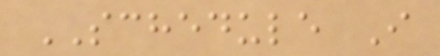SCHEDULE I
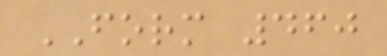FORM 460
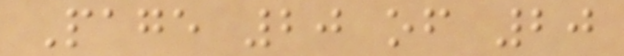Page 20 of 20
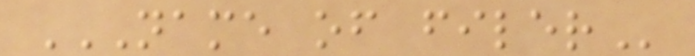NAME OF FILER
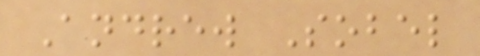Andrew Sobel
